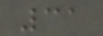31
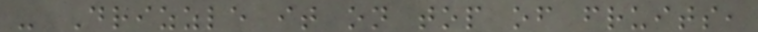- Drizzle it on top of fruits,
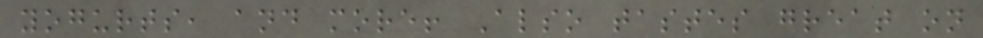yogurts, and more! Also tastes great on
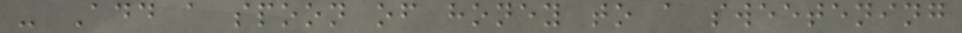- Add a spoon of honey to a sweetening
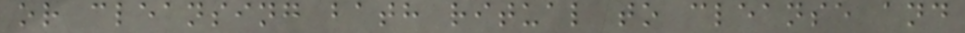or cleansing bath ritual to cleanse and
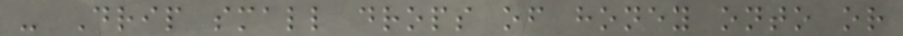- Drip small drops of honey onto or
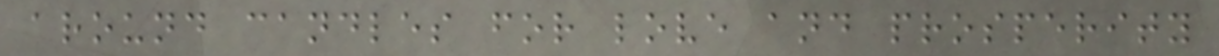around candles for love and prosperity
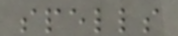spells
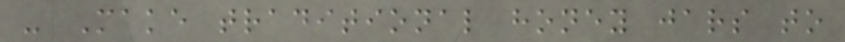- Make traditional honey jars to
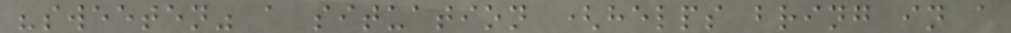"sweeten" a situation (helps bring in a
